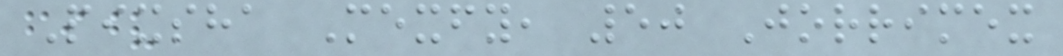Pixsha Mexfy, 50 Jorrimex
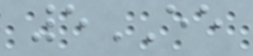5EE
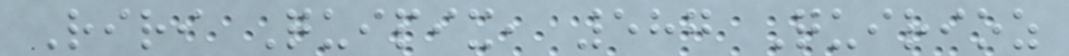Riri Quipix, 587 Quirioz
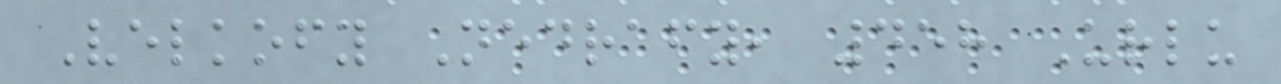Velkofy Nedrafy, 458 Urlu
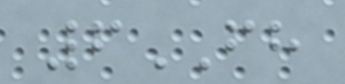6FH
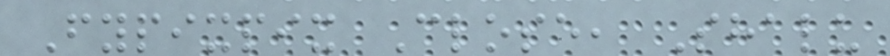Fypixpix Close, Shalu
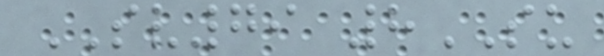SV79 8SU
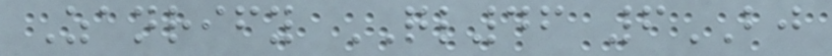Zanrify QL46 6BJ
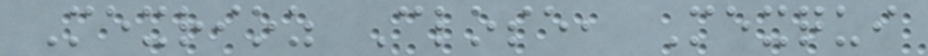Mexrioz Close, Mexqui
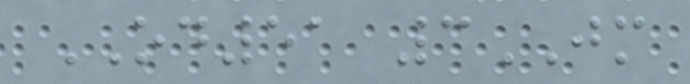OD51 3JM
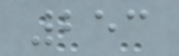253
